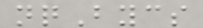nqBycs
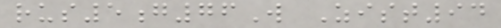rus5g76W Zist94
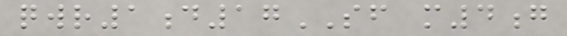qwr1d17SF m4g
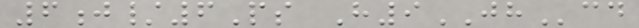6j/6Ps H9JHcd
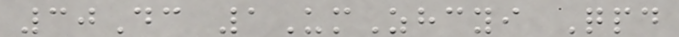30Dc 1UmZhcyi Qpd
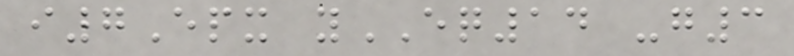i7Epx yEQ14 -g3
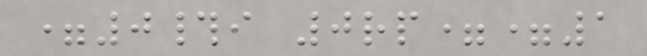=0#i 0rp==1
